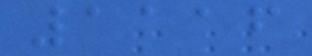1116
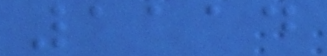1114
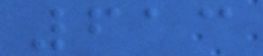613
